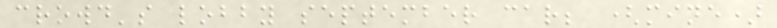crowd's lobby september car; (mine)
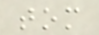tom
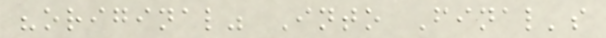"original" Into Final's
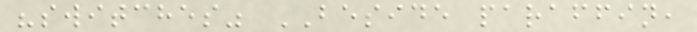"switches" BESIDE paraffin,
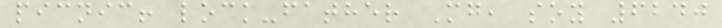picnic! lock-father Mg, soy 6240
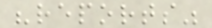"reports"
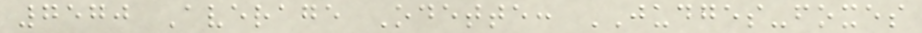7570 Average Odette: JUDGES-foxes
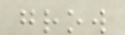grow
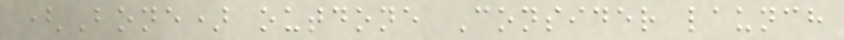(Bone) outdone Consider launch
